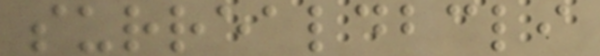surrealdbcli
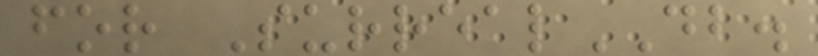for SurrealDB.
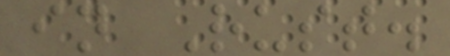in Rust.
